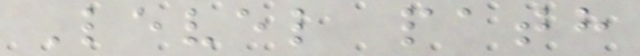Level path
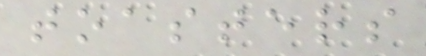toasters
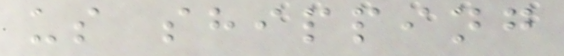us shipping
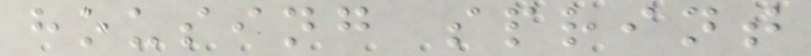housing sprint
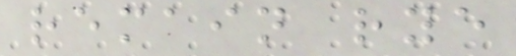remain rye
